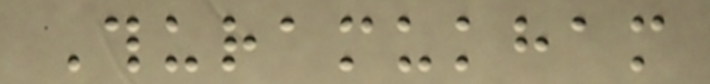Thuramukham
